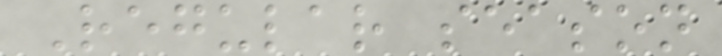Regular season
